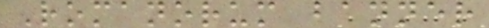Romanorum banner
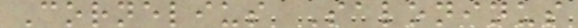Cornelius Saloninus
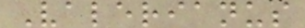Valerianus
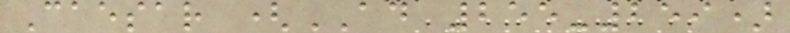Caesar (AD 255-259)
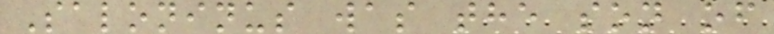Saloninus was the son of
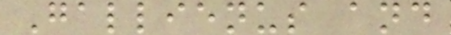Gallienus and
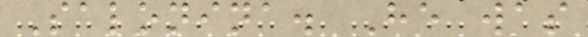Salonina. He was
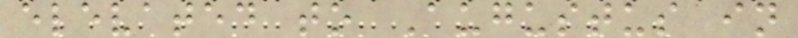elevated to Augustus in
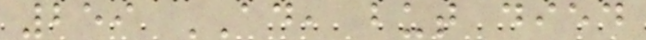259 AD, but died
